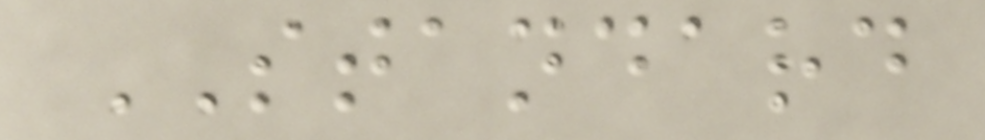STANDARD
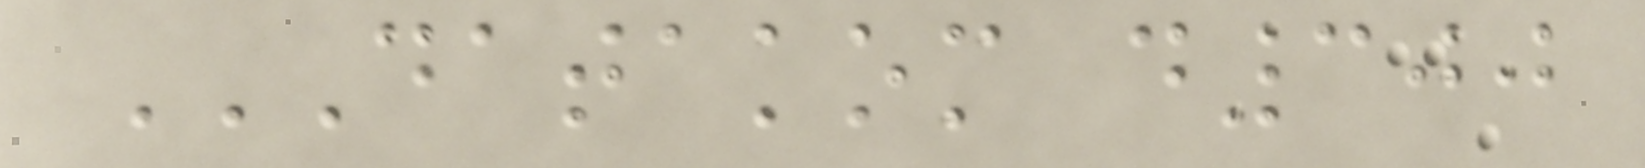DATAKOM D300
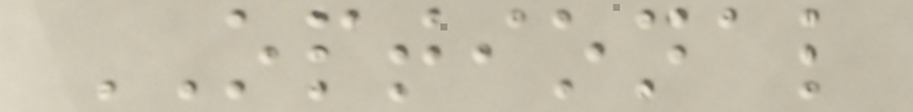OPTIONAL
